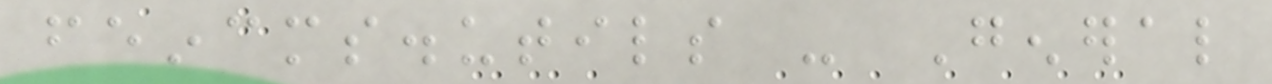feincms.utils - General
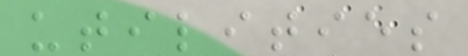utilities
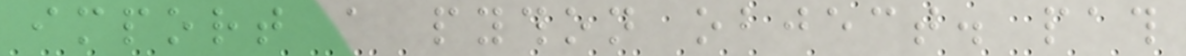import a python object. path
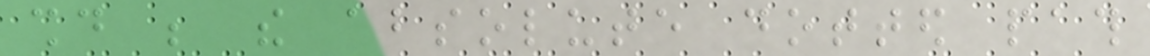should be the absolute dotted path
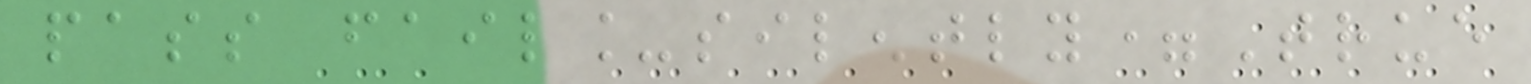pass fail_silently=True
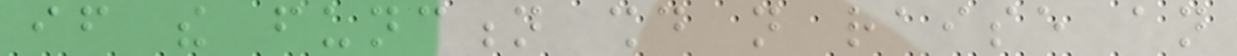if the function should not raise an
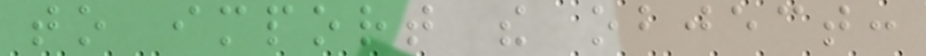to import the object:
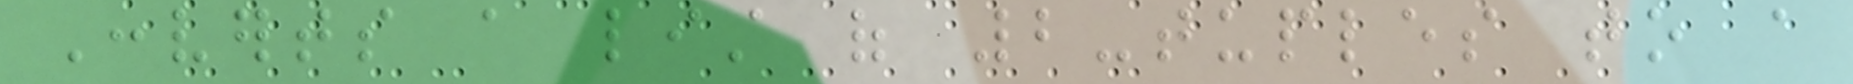Converts a list of 2-tuples to a
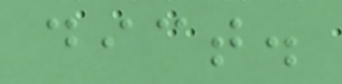dict.
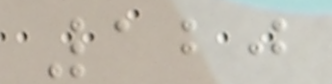120
